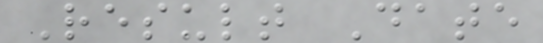Result Date
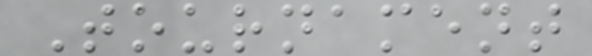Tournament
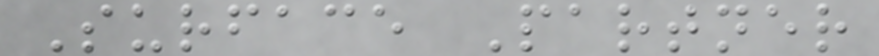Surface Partner
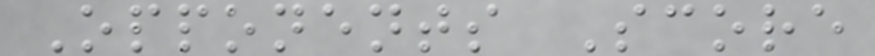Opponents Score
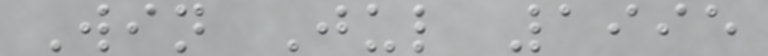Win Jul 1995
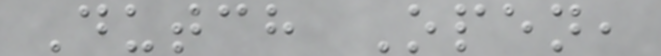Dutch Open,
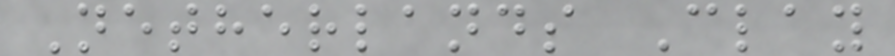Netherlands Clay
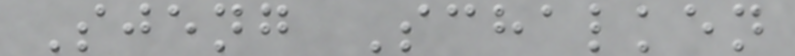Sjeng Schalken
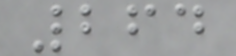264
